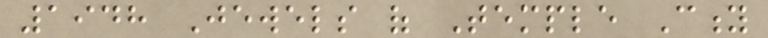1948 Jewels of Temple City
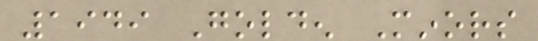1949 Golden Minors
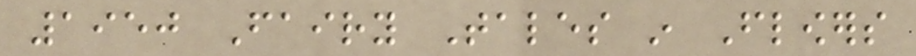1950 Fairy Tales in Flowers
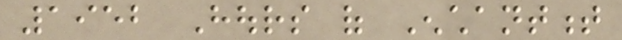1952 Hours of Enchantment
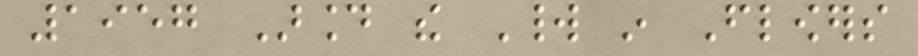1957 Around the World in Flowers
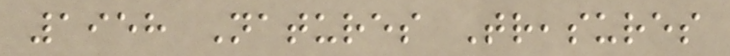1958 Natures Treasures
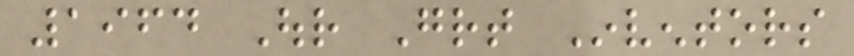1964 Our Great Inventors
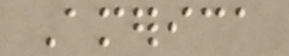America
